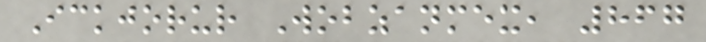Ickjorur Wobzanmex, 867
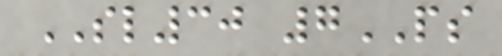SL30 7PS
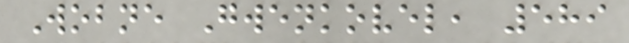Wobne Gwenkovel, 589
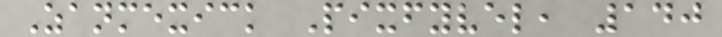Zanmexick Pixfyvel, 140
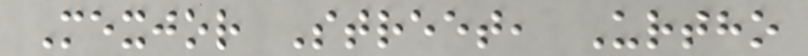Mexjor Street, Urtho
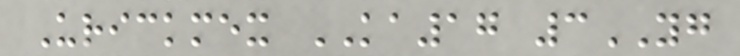Urickmex KA17 3YG
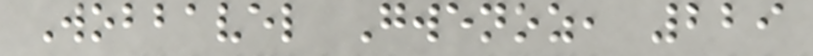Wobbavel Gwenoz, 229
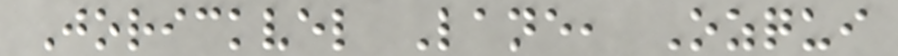Jorickvel Lane, Ozqui
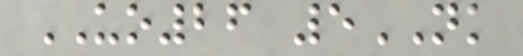UO26 5NK
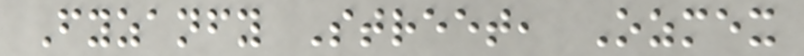Fyzanfy Street, Ozmex
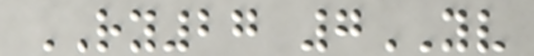RY27 7YV
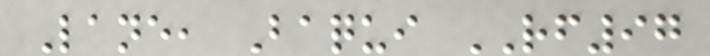Lane, Baqui RF97
